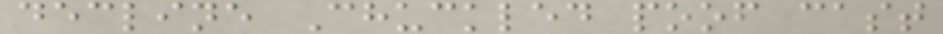decline Chuckled poof cast
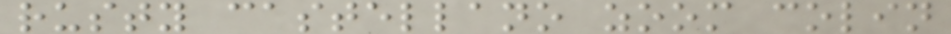rusty castellano zoom colin
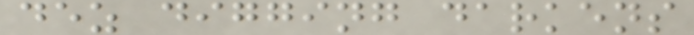dez digging darkens
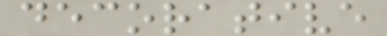decorative
